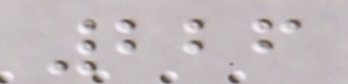226
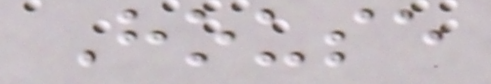House
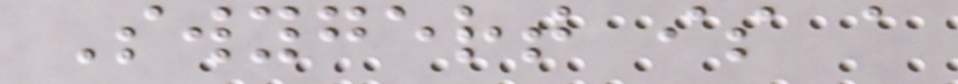Swygert is a
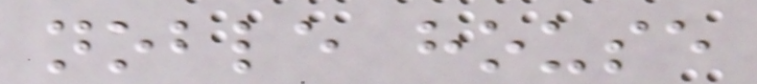noble house
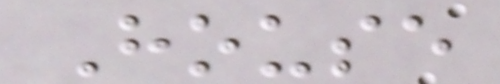House
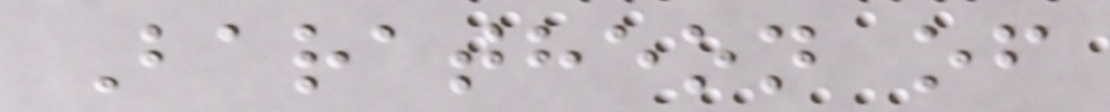Baratheon of
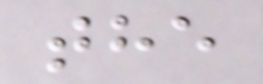the
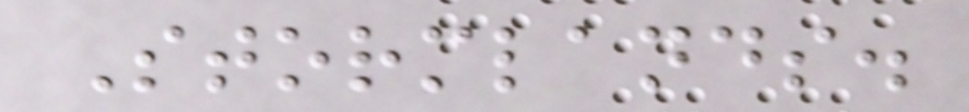Stormlands.
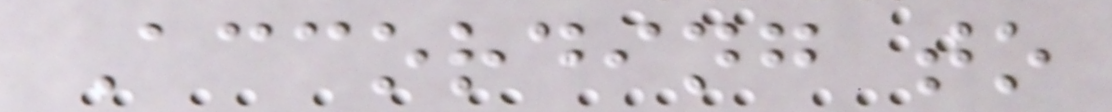According to
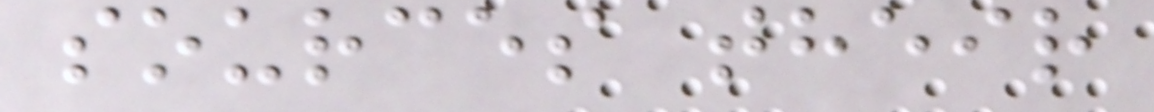sources their
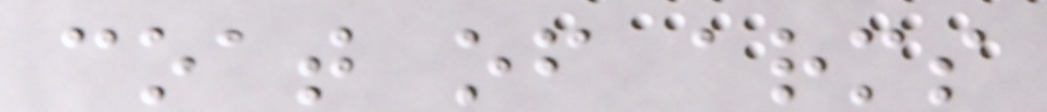coat of arms
